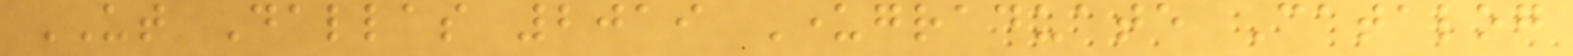UT Dallas 2019 Undergraduate Catalog
